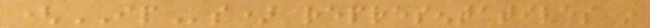(IPs) representatives in
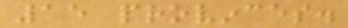15 provinces.
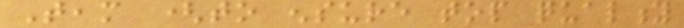Team (to ensure top quality
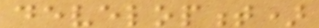development)
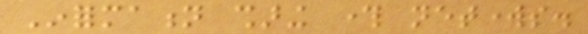Information sharing through networks.
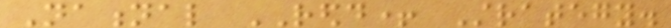National REDD+ Strategy.
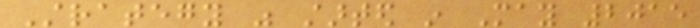Strategy was started in May 2015
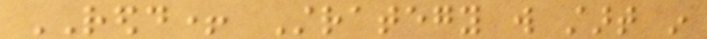REDD+ Strategy will start in
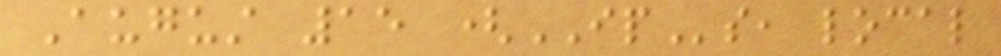August 15 (IPs, local
